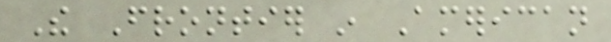The Frontier in American
